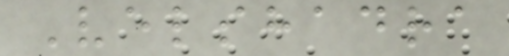Velshadra
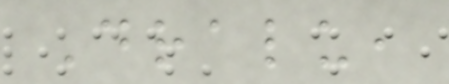Dralu,
